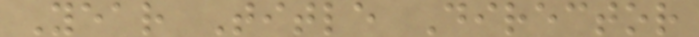Year Title Director
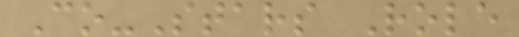Co-Stars Role
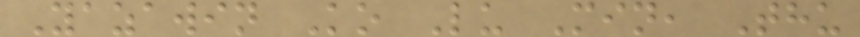Yazawin Ko Lu Min, Thu
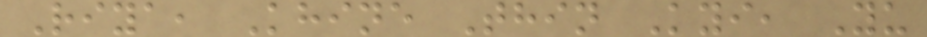Riya, Khine Thin Kyi, Yu
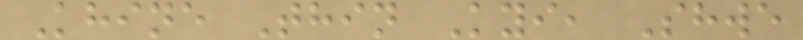Khine Thin Kyi, Shwe
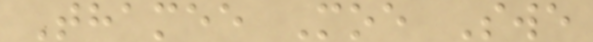Thamee Moe Swe
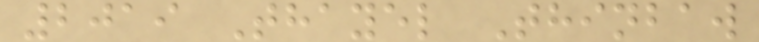2019 Thayel Thinbaw
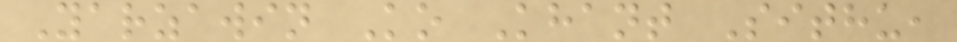Yarzawin Ko Khant Sithu,
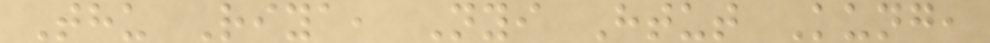Thu Riya, Nyi Htut Kung,
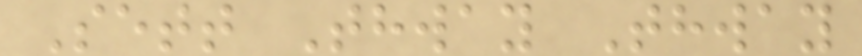Sett Thway Thway
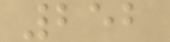252
